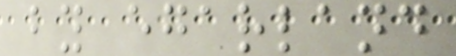by egarland
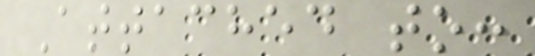Attached to:
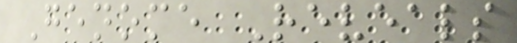Genome Reveals
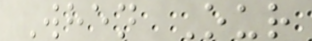When Our
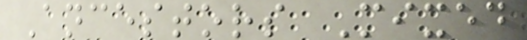Ancestors Mixed
